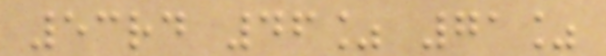53rd 46% 71%
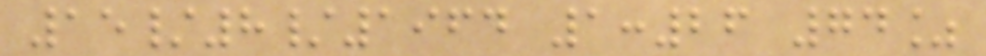15/8/1964 1:26 74%
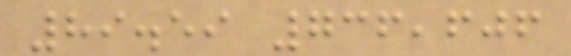89.59 736,606
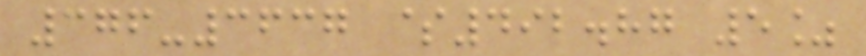376-3637 $492.87 5%
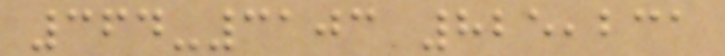364-3103 825,231
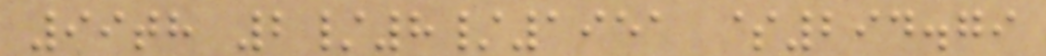99th 2/8/1951 $294.79
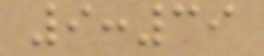9:39
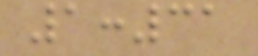1:31
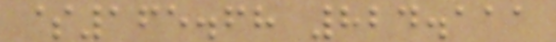$165.68 824.111
